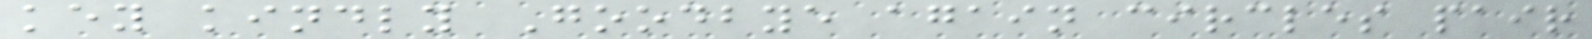key kindly Goodbye again circles pair
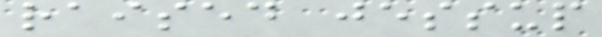raised jessup
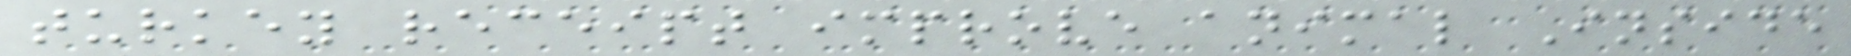turkey receipt improve animal Inside
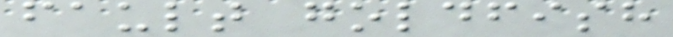fault goldfish
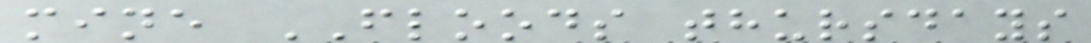mine FLOODS thursdays
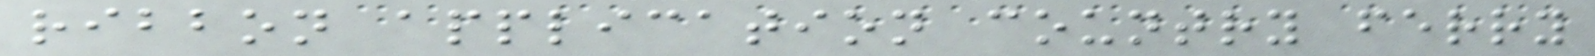ribbon application country ferry
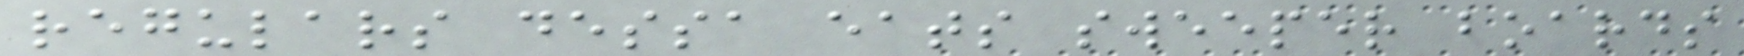regulars dessa eats sweeper boards
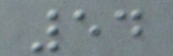54
